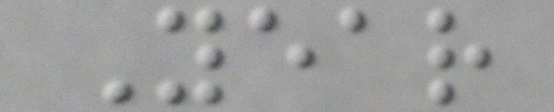Year
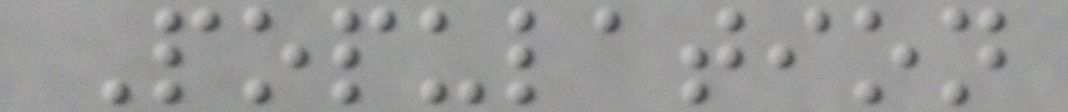Population
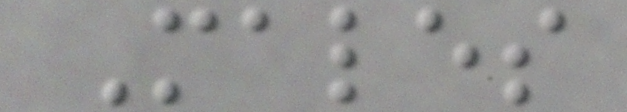Males
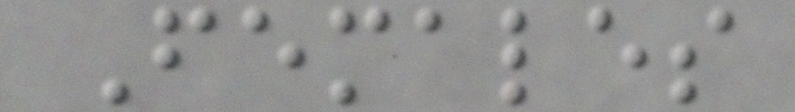Females
